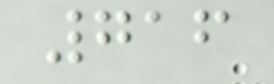716
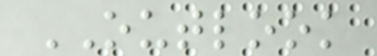OUTLOOK
